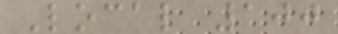Local 100
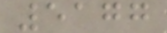5177
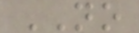NO
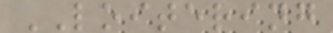LOITERING
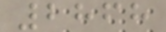2868
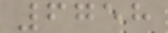6758
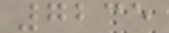7235
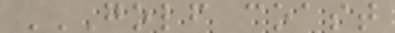GOLF COAST
